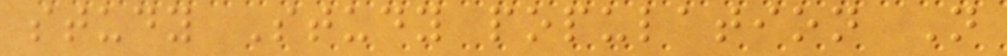study Study population N
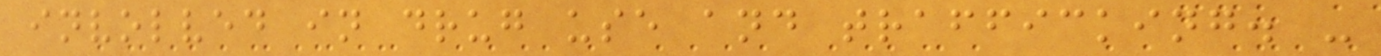involved in drug use and trafficking. -
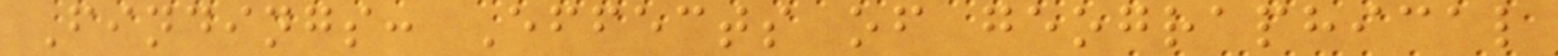Findings: Effects of geographical
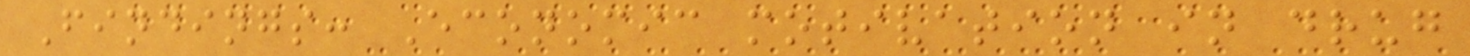Findings: Economic motivation in drug
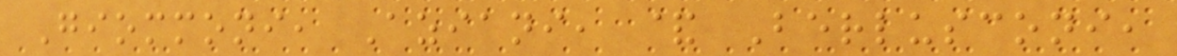Giommoni, Aziani, & Berlusconi,
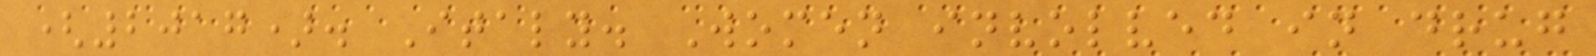(2017). Italy. Women involved in drug
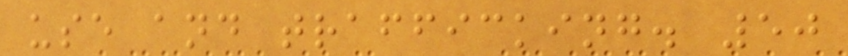use and trafficking. 50
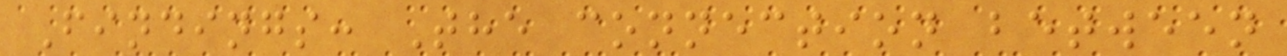Findings: The connection between
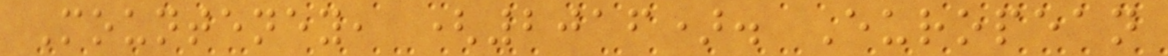Mounteney, (2016). European
